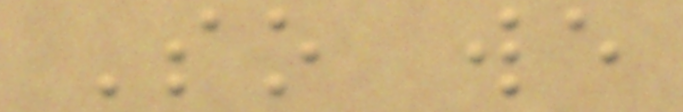So we
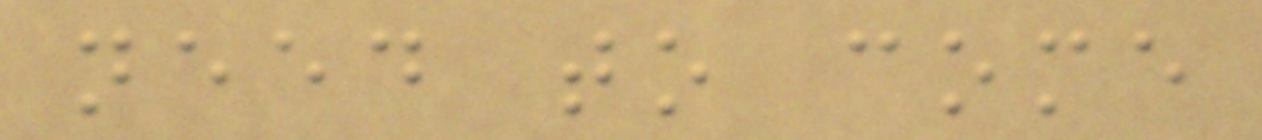need to come
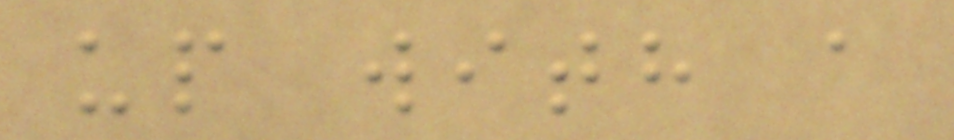up with a
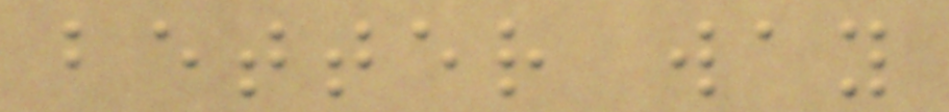better way
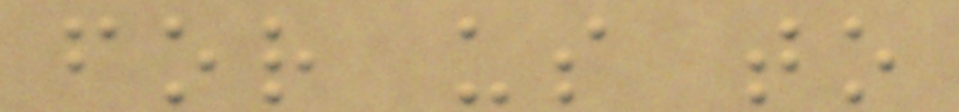for us to
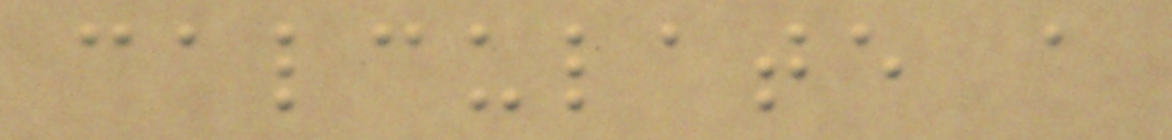calculate a
